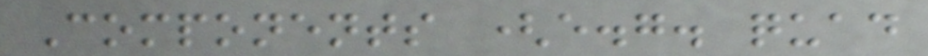Components (e.g. quad
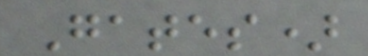Gates)
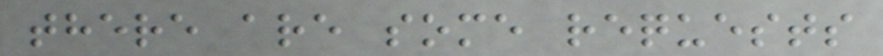there are some requests
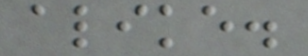alike.
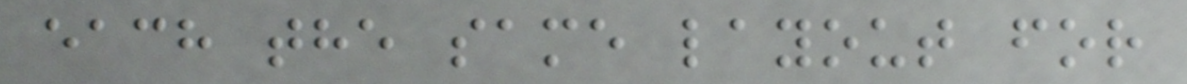each the same layout for
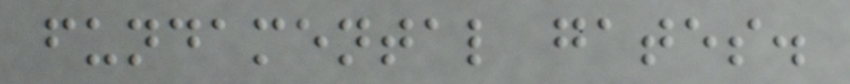fundamental gates.
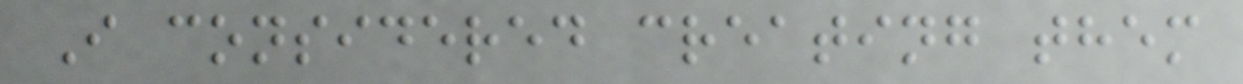I considered creating them
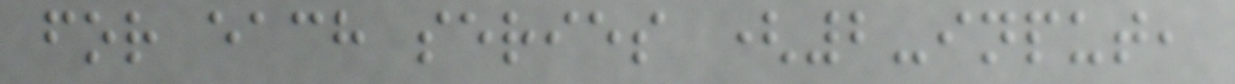for each series (2-input,
